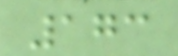173
